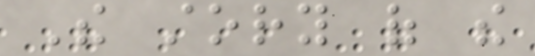The story of the
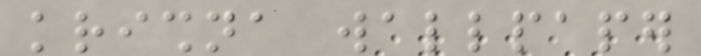krishna wallpaper
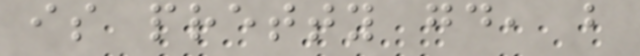is pretty good, but
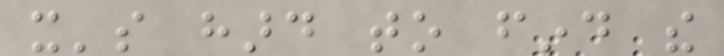it's hard to find the
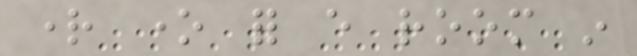right one for every room in
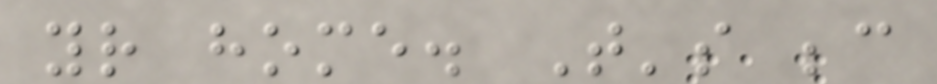your home. That's because
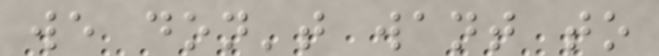we don't want to
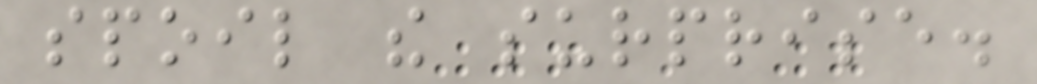spoil the surprise.
